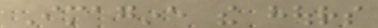Imagine the hours
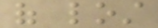of lost
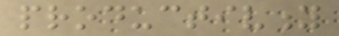productivity
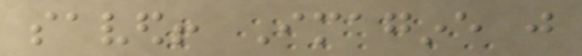saved! Imagine just
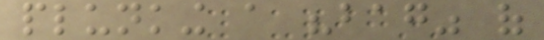plunking a "bag" of
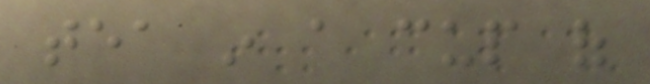tea in a cup of
